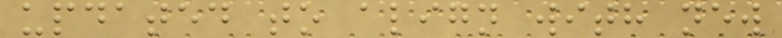updated to align with new
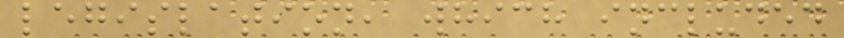legislation, which included
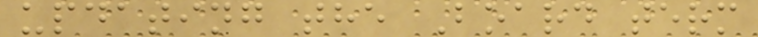updating the Board term
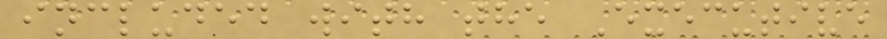included with the Executive
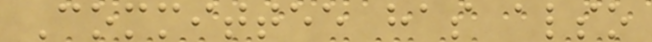Committee has also
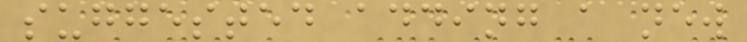suggested adding a new
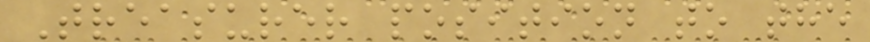Treasurer position to the
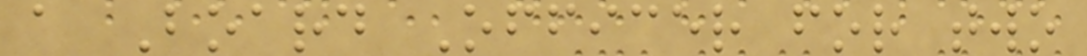a Board Officer for two
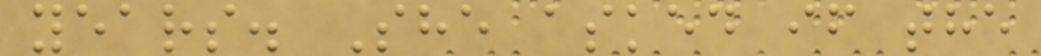years. She asked if the
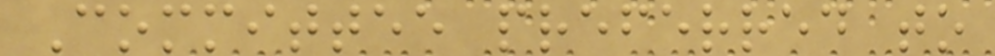Committee preferred to
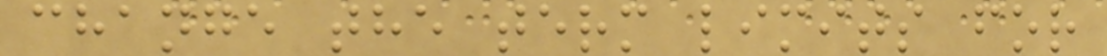change the term limits for
